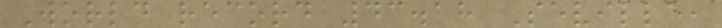World record 43.18 Seville,
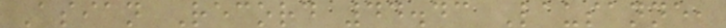Asian Record 44.43 Lausanne,
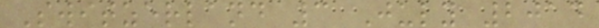Switzerland 3 July 2014
